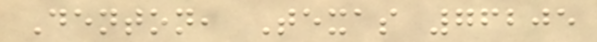Denton, Texas 76205
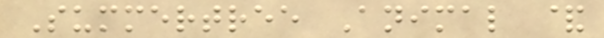Summertree Animal &
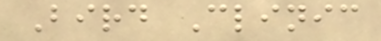Bird Clinic
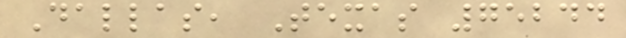Dallas, Texas 75244
